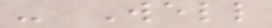- Well
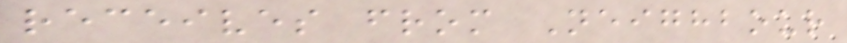receives from Neighbour
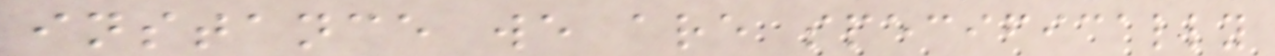instance we are specifically
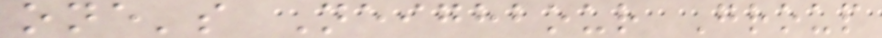one's Neighbour Group
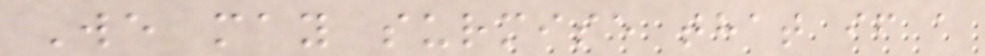We may surmise that if a
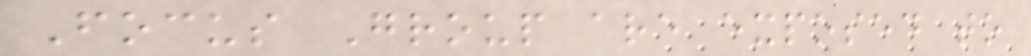Focus Group are exposed to
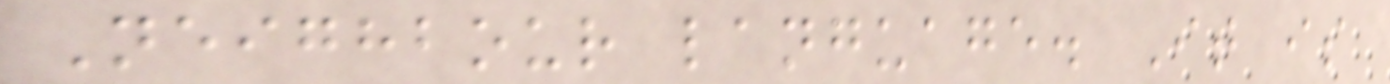Neighbour language. It is
